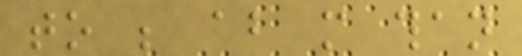to be about more than
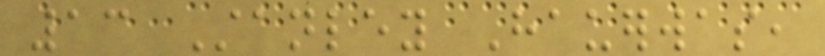13 Stanley Hauerwas,
